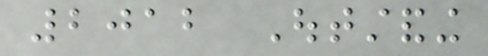2012 Outstanding
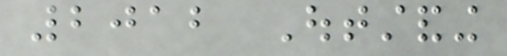2012 Outstanding
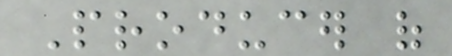Producer of
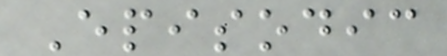Episodic
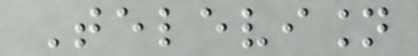Television
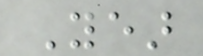Year
